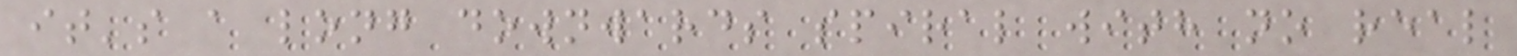it's a long downwards spiral with no real
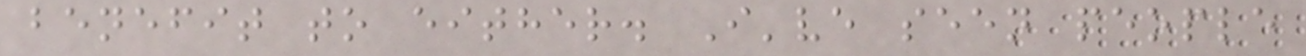benefit to either. I've seen people
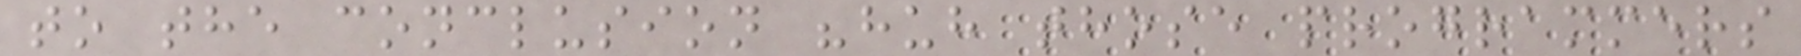to the conclusion "huh those programmers
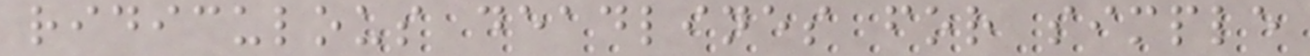ridiculous deadlines for simple
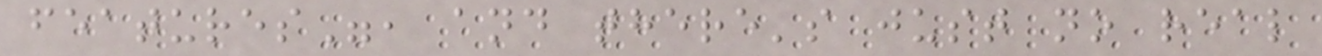features", and there's just no real
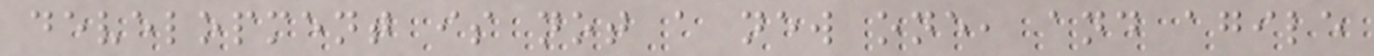development is not a new one, and agile
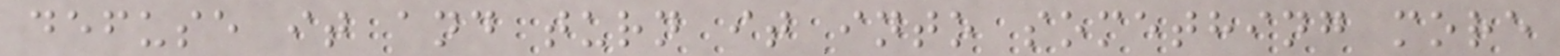defuse it and turn it into something more
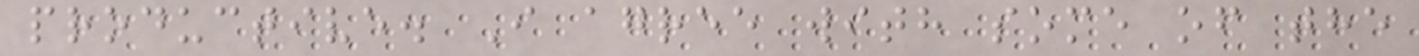productive. I agree with some of the
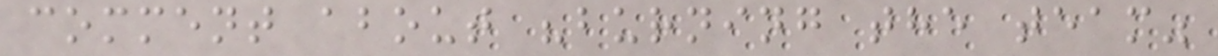comment about "burning the team"
